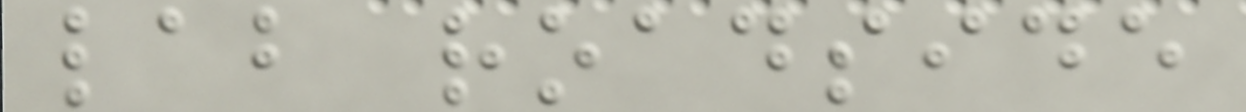lab roadside
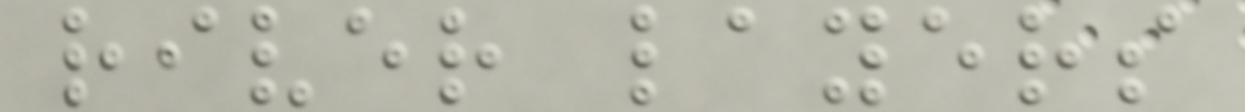river layers
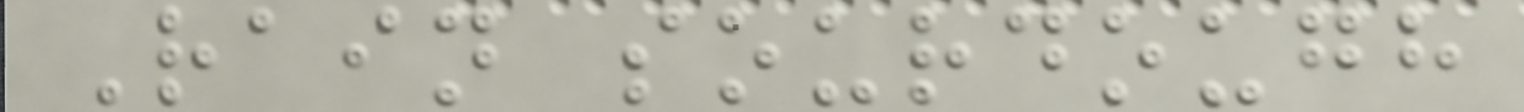Rain sourdough
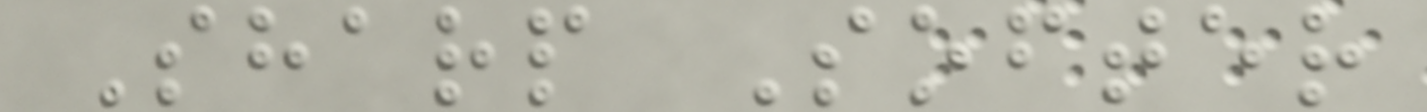Sharp Softer
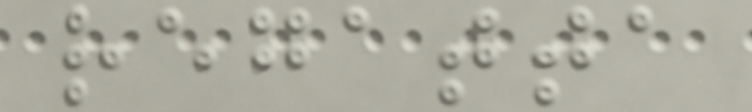regatta
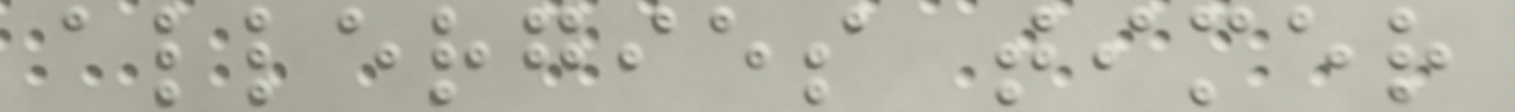allergies timer
